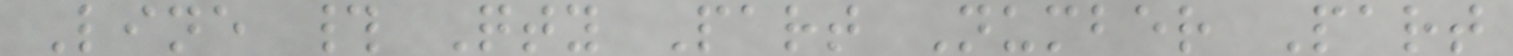Line # Qty Part Number Part
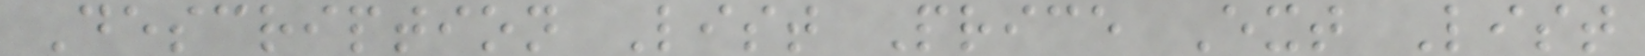Description List Price Ext List
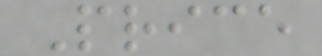Price
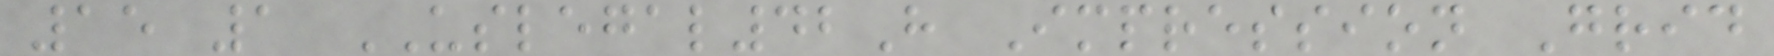15 1 USLEGAL42H Impression Grid
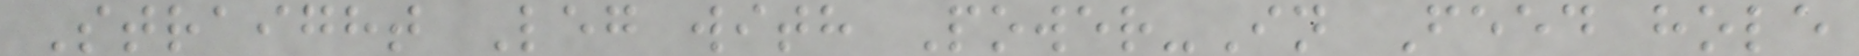Straight Leg with Power-In Feed hole
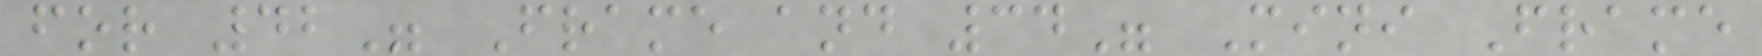for 42" Frame and 34" Mini Frame
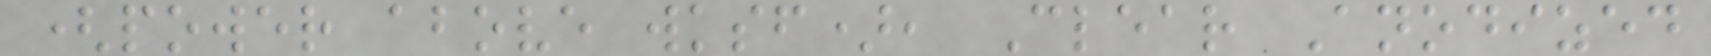(power above wksf), Clear Anodized
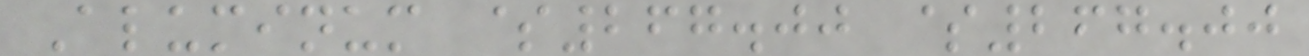Aluminum $267.00 $267.00
